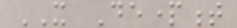IT Department
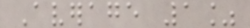Average 1%
